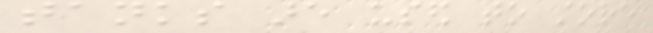tanks are used to store
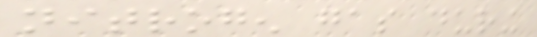nitrogen gas during
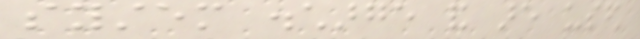system discharge and are used
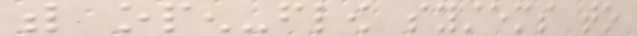with open-flow systems to
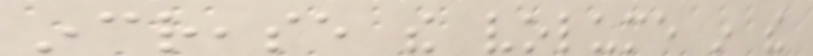increase the volume in the
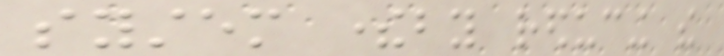system thereby reducing the
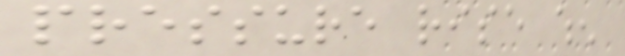pressure rise when
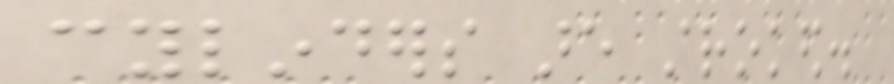cylinders are stroked.
